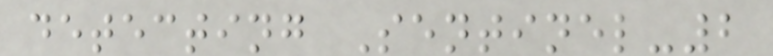detecting Sentinel-2
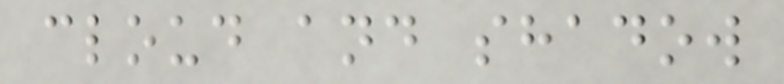cloud and shadow
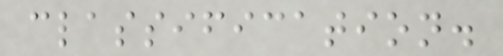classification.
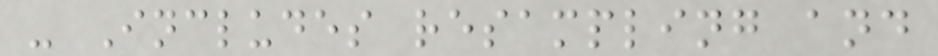- Includes resampling and
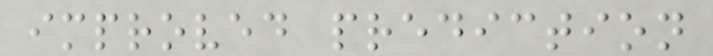improved prediction
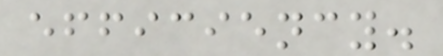efficiency.
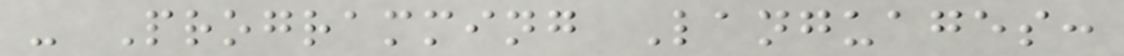- Programming Languages:
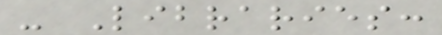- Libraries:
